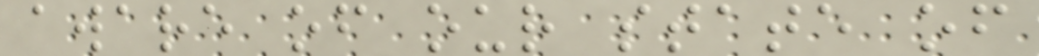aware of our state of
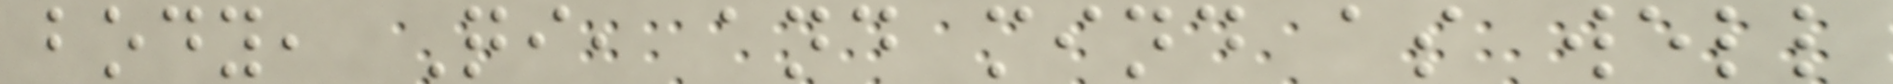body, Qi, and mind as well
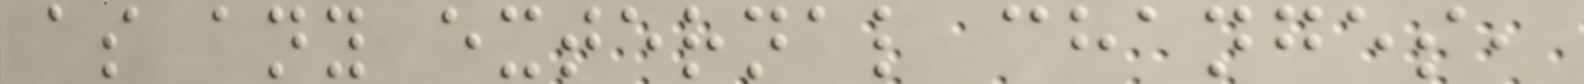as any external changes,
